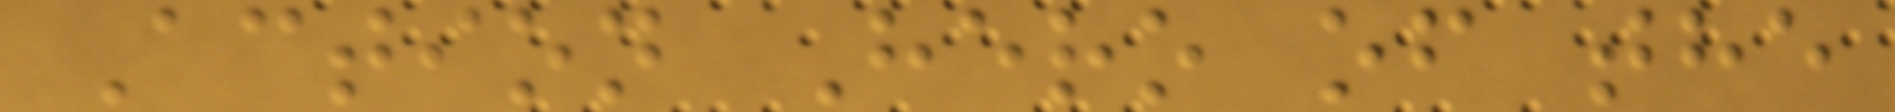Action Hero of the
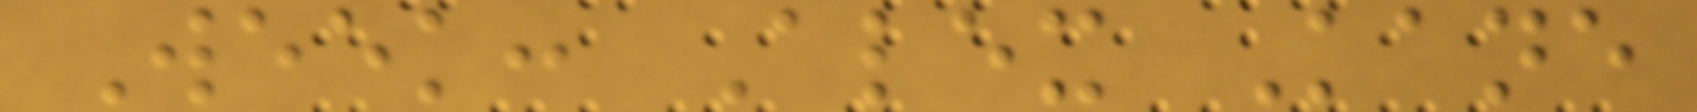Week: Alex Kane
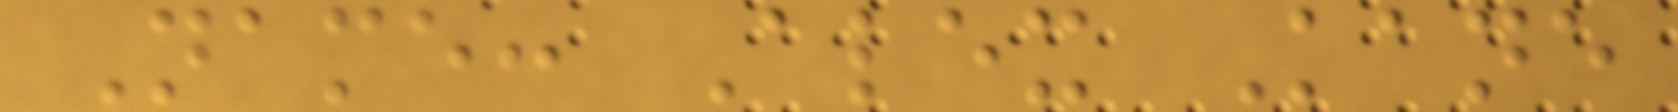Name: Alex Kane
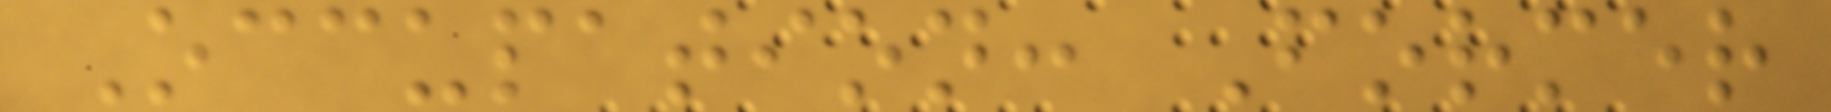Occupation: Former
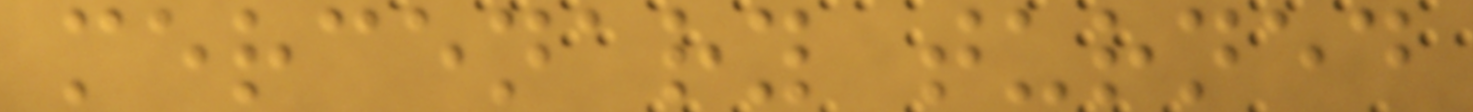mercenary turned
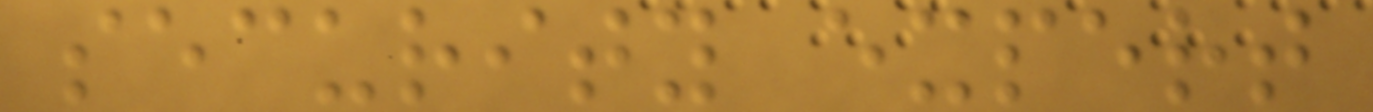security expert
